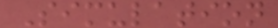Simulation
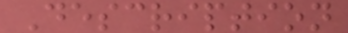Description
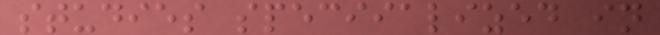studies speciialized in
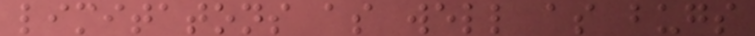limitatons as well as bugs
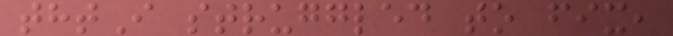thtI struggled to fix,
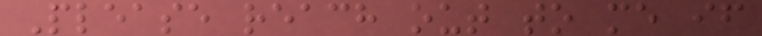Please reach out to me if
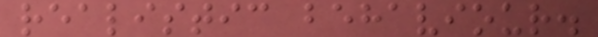realistic behaviour.
